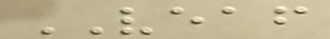VEAF
